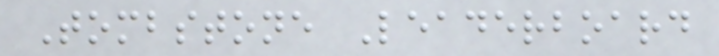Tombstone Leaderboard
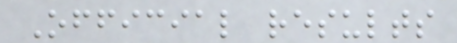Official results
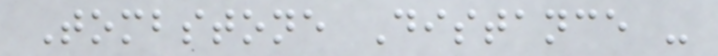Tombstone Distance -
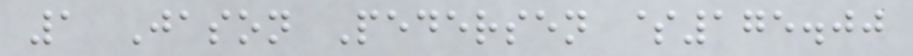1 Jason Pedersen $175.00
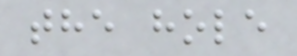the hole
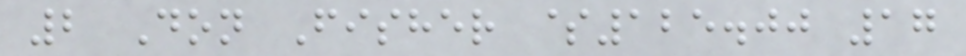2 Don Fisher $125.00 17
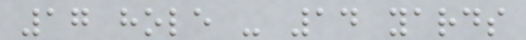17 hole - 14 yards
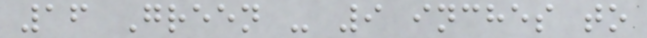16 Green - 9 inches to
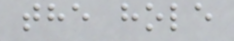the hole
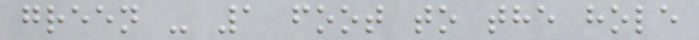green - 1 foot to the hole
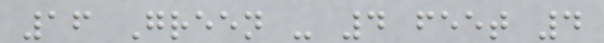16 Green - 4 feet 4
